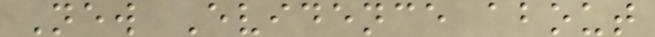New Evidence about
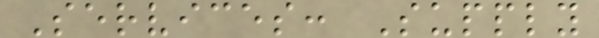Services: Supply
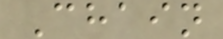Chain
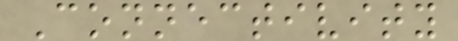Connectivity
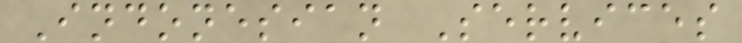Indonesian Services
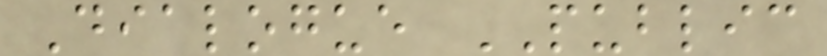Dialogue PUBLIC
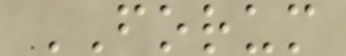FORUM
